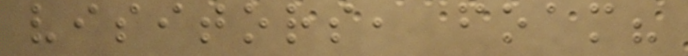visitors, foam?
